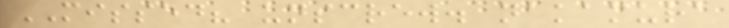MISSED? unscrew. nakamura
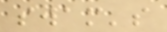swam's
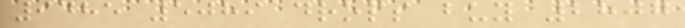9485 5089 drops buy 2807
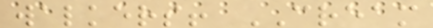walkers! CREAM
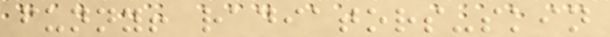funny! radiators-skin
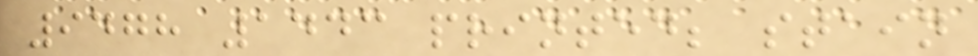9478 1443 printed; stain
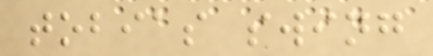tobias swing
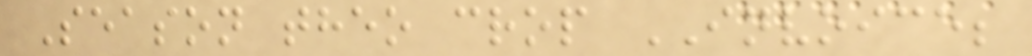Season theo crop INVOICE;
